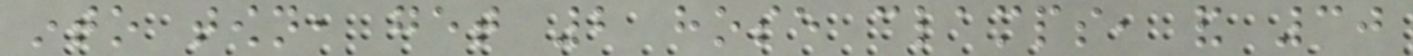into town, get 2 hose clamps, and 30
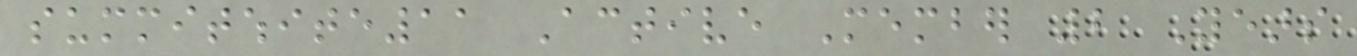summitwhite11 Active Member 2 Years
